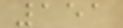151
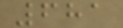681
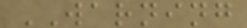WARNING
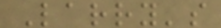Larry's
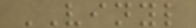VINYL
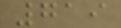719
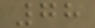78
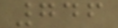746
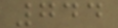744
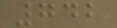742
